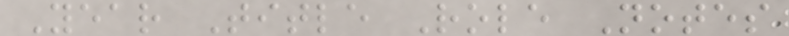Year Title Role Notes
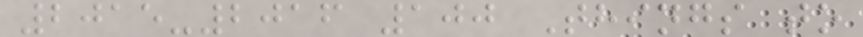2015-2016 100 Things to
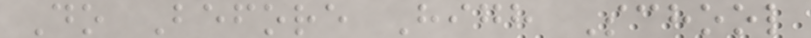Do Before High School
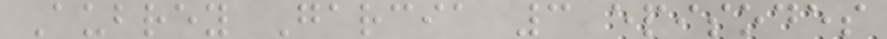Aubrey Garcia 3 episodes
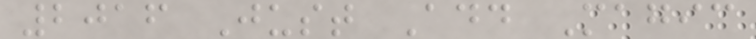2016 Just Add Magic
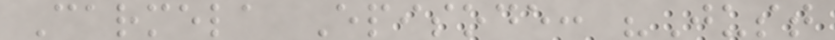Carmela Episode: "Just
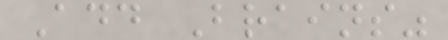Add Brains"
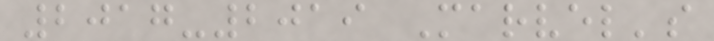2017-2019 Marvel's
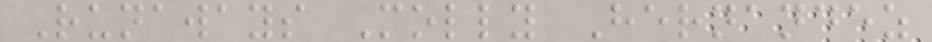Runaways Molly Hernandez
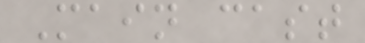Main cast
